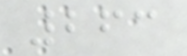263
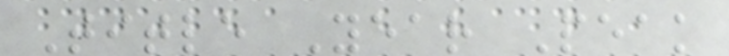Title Year Peak
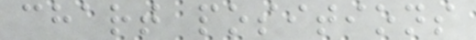chart positions
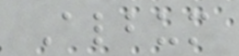Album
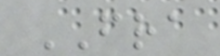FRA
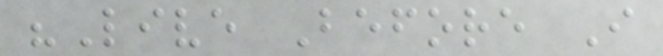"Live Before I
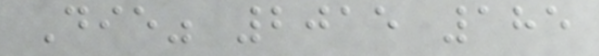Die" 2015 185
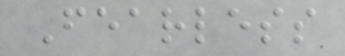Fearless
